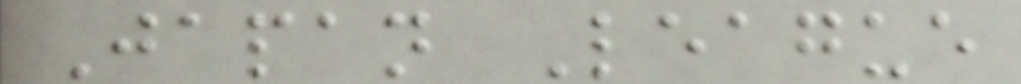Japan League
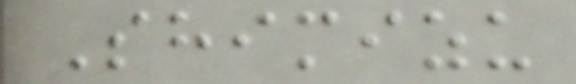Shimizu
